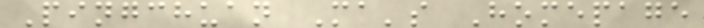Pingchuan Ma's Homepage
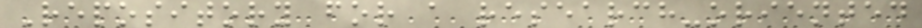Repository for a research-oriented
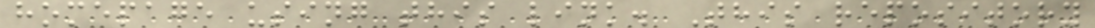homepage using this link. This repository
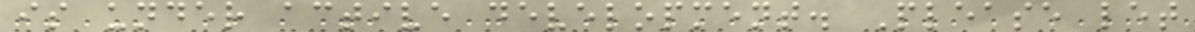is under active development. Please let
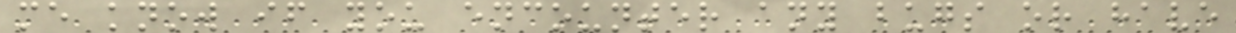me know if you encounter any bugs or have
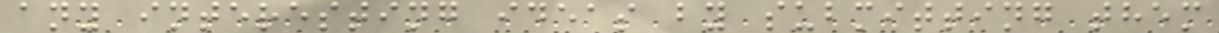any interesting ideas by submitting them
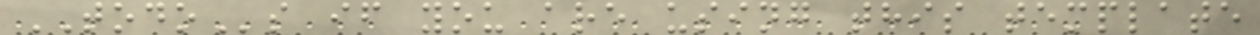TODOs if you are using this template
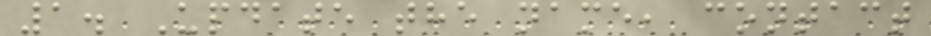1. Update the name, contact
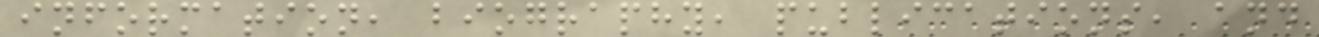information, biography, publications, and
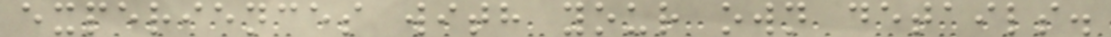experiences with your own details.
